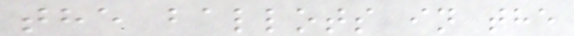the ballots in the
